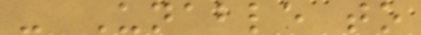- Unable to
